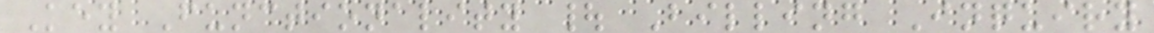Key Functionality | Billing Inquiry
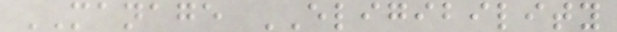MANAGE ELIGIBILITY
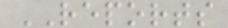REPORTS
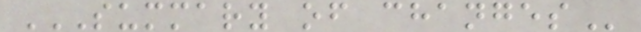SUMMARY OF CHANGES
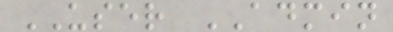USER ADMIN
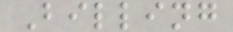Billing
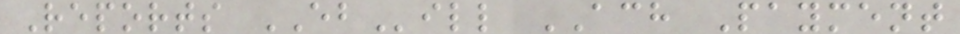Reports EBill ACH Payment
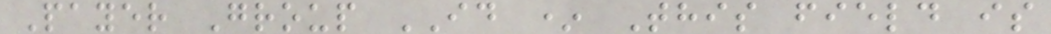Payer Group ID * This field is
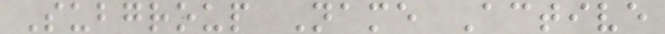Subgroup Name Active
